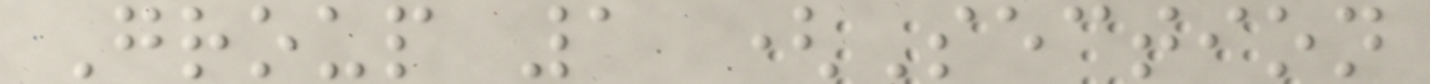Group 1 (Section
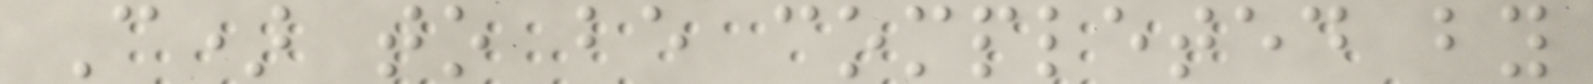C) to be completed by
